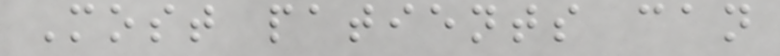Most patients can
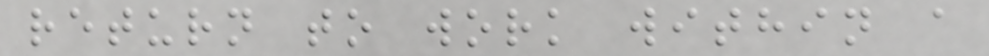return to work within a
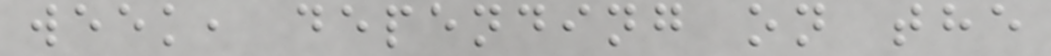week, depending on the
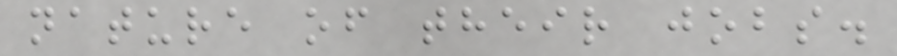nature of their jobs.
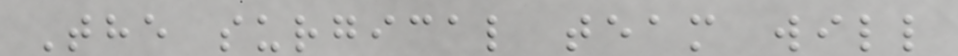The surgical team will
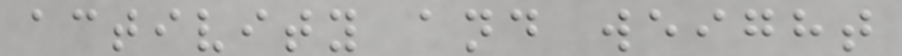activity and weight
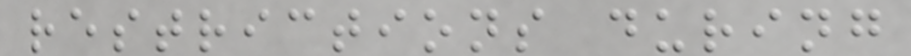restrictions during
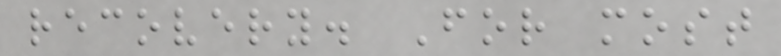recovery. For most
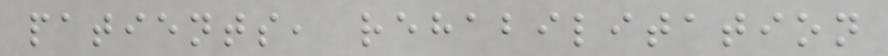patients, rehabilitation
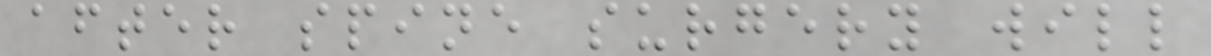after spine surgery will
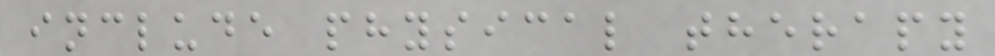include physical therapy
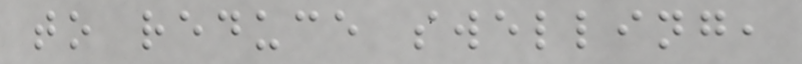to reduce swelling,
